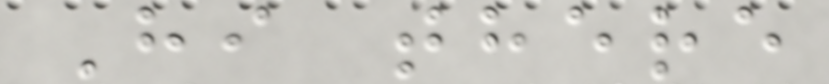Hi there
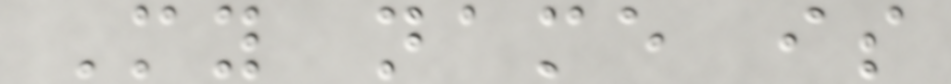My name is
